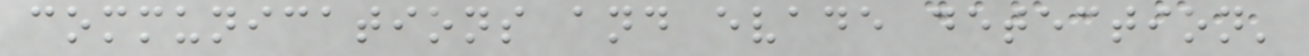communications and evade detection'
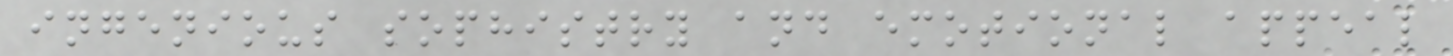ingenious sophistry and emotional appeal
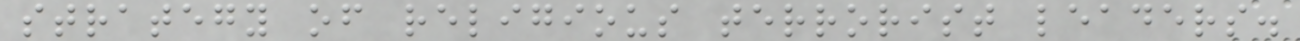strategy of religious terrorist leaders.
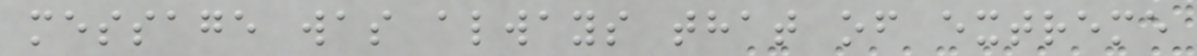message was always that of extreme
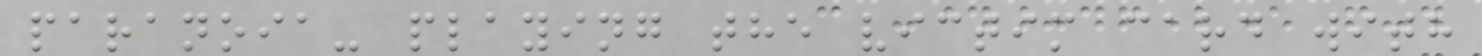paranoia- playing the victim card with
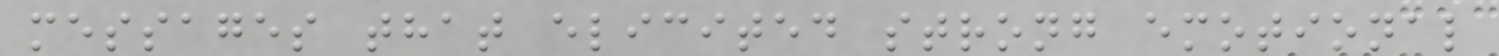messages that elicited strong emotional
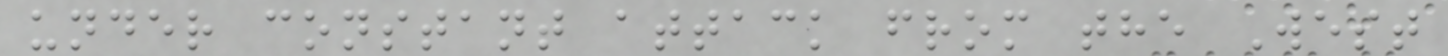under constant attack from the West
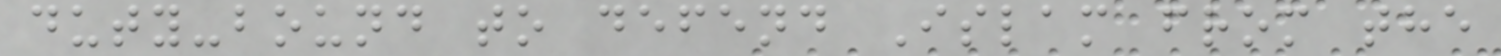duty-bound to defend Islam from the
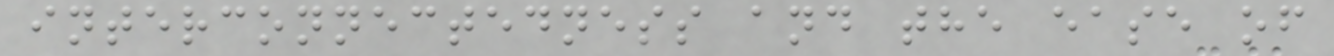interconnectedness and the ease of
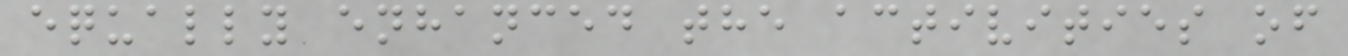equally enhanced the activities of
